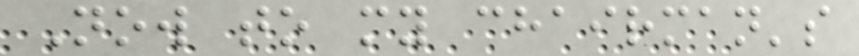Now to my chairman's
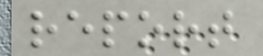report
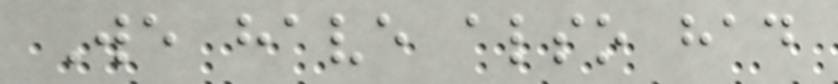We have also had
